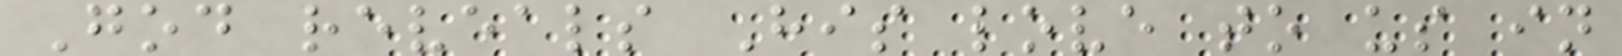God reveals His love to us in
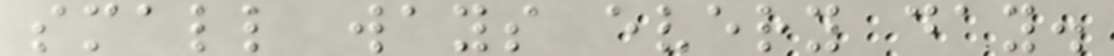small ways every day.
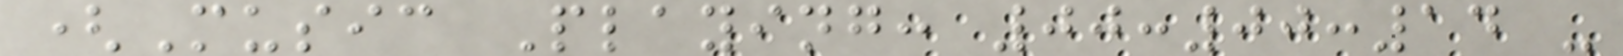(Music Playing: 00:00:14 -
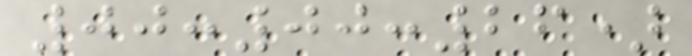00:00:26)
